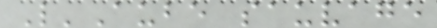L'Aube sauvage
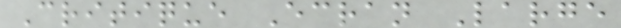Critique Ecran Large
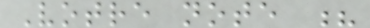Votre note ?
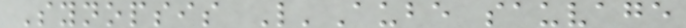Synopsis L'Aube sauvage
